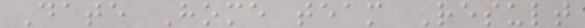Date Home team Result
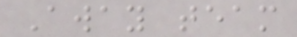Away team
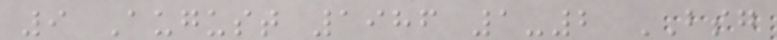9 August 1986 1-2 BSG
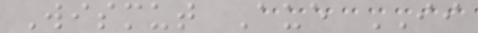Wismut Aue II
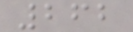262
